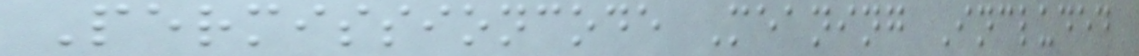Permissioncode Meaning Included
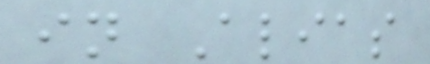in Alias
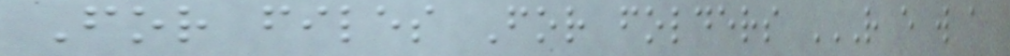For files For folders R E W A
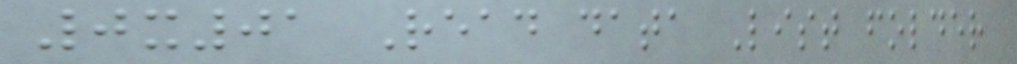0x01 Read data List folder
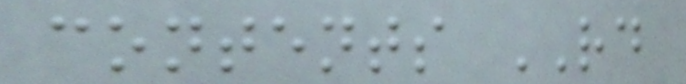contents RD
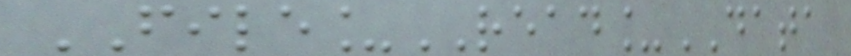FILE_READ_DATA
